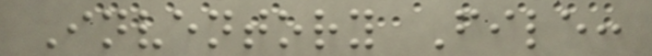Inventory File:
